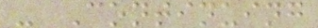- Continuing
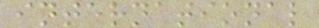international
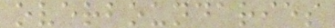overboundaries
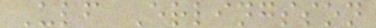Ulf Erlingsson
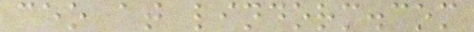ceo at lindorm.com
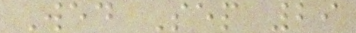Wed Sep 29
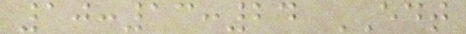10:13:24 EDT
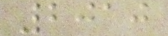2010
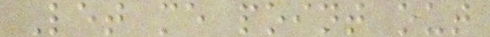Let me point out
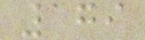179
